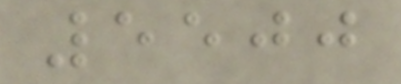5500
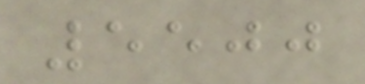5500
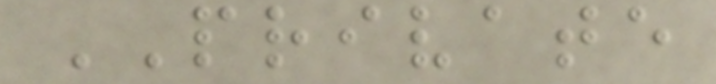PRIVATE
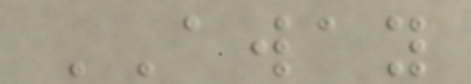AWAY
